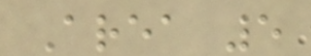Area 5
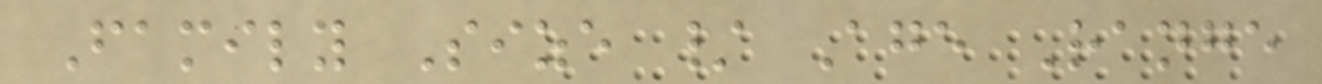Family Size / Age Range
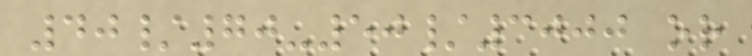40/70-50/3000 or
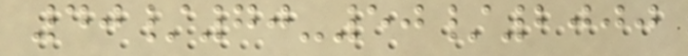40/70-50/2000
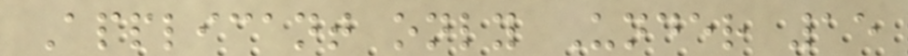Applicant only Under 15
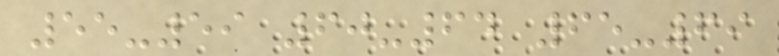55-59 60-64 65-69
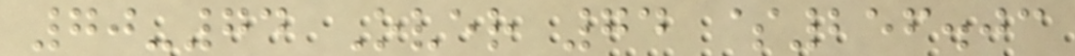70-74 Over 74 $256.03
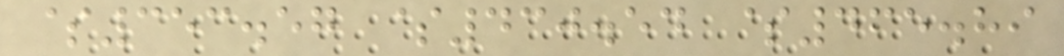$353.57 $430.54 $465.89
